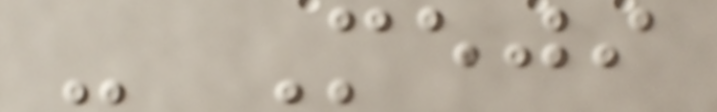- Meji
